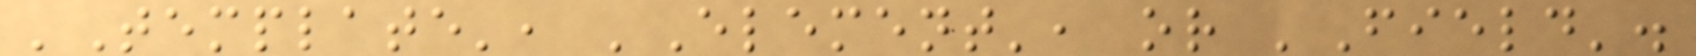'Template', 'Element', or 'Field'.
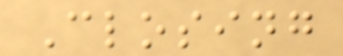Closing
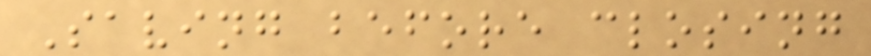Saving before closing
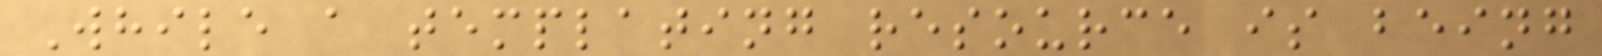While a templating resource is being
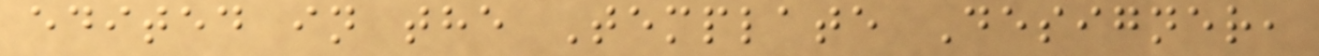edited in the Template Designer,
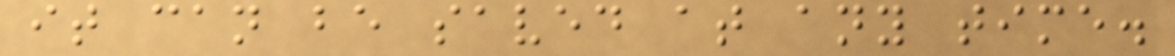it can be saved at any time.
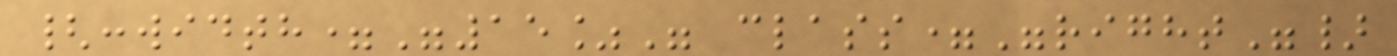{:width="15%" class="right"}
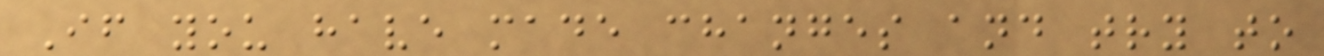If you have made changes and try to
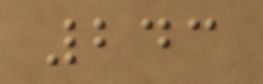243
